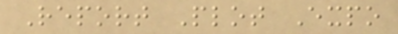Report Plot Expo
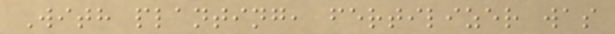With planting, fertilizer was
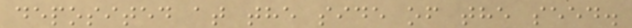deposited at the side of the seed.
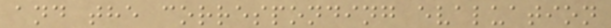and the corresponding evaluation
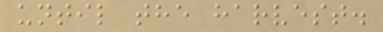until the harvest.
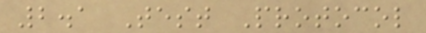2.1 Test Protocol
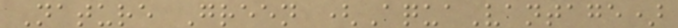Nature Green (AquaVantage)
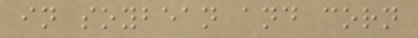in soybean and corn
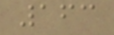163
